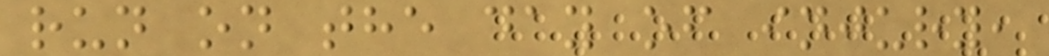run on the day of injury,
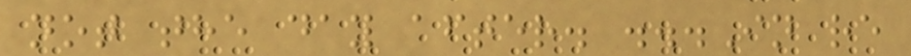not the day after. ...In re
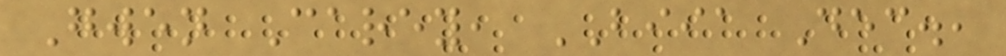Gwen Carey, BIIA Dec.,
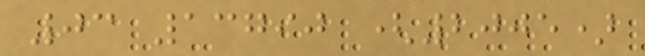03 13790 (2005)
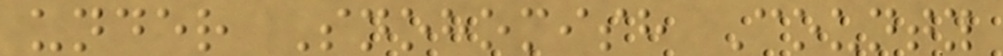under Snohomish County
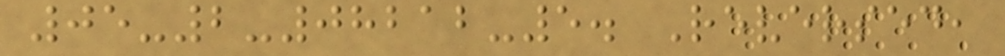05-2-08212-5. Reversed,
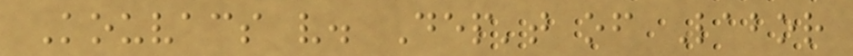Kouvacs v. Dep't of Labor
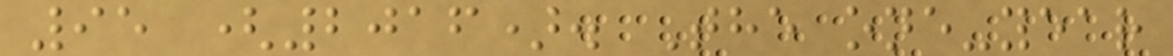95 (2016). The one-year
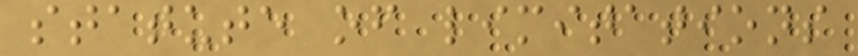statute of limitations
